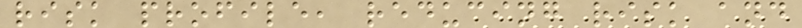risk profile, reducing risk and
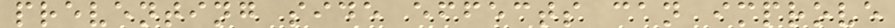preventing side effects can improve
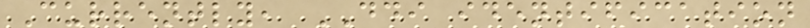Currently, DDI identification
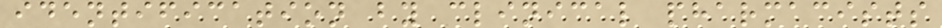identification by clinical pharmacists
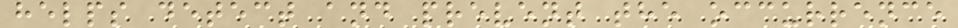helps detect and prevent the occurrence
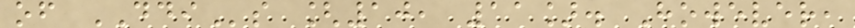of DDIs [10, 11]. However,
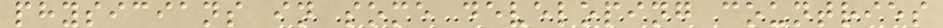physicians in some developing countries
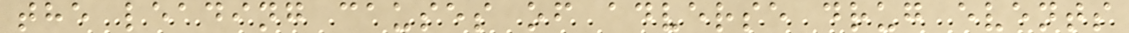the leading causes of adverse drug events
